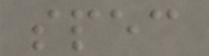spec
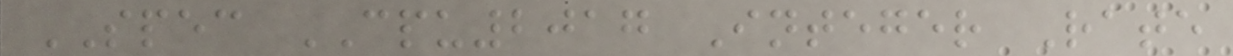SPEC CPU2017 Integer Rate
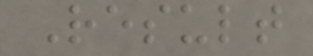Result
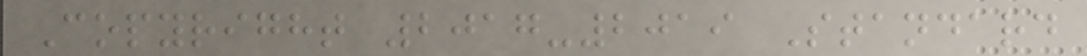Copyright 2017-2019 Standard
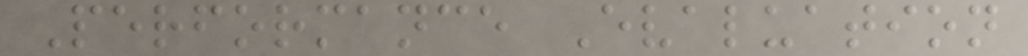Performance Evaluation
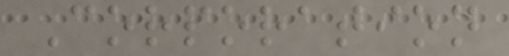Corporation
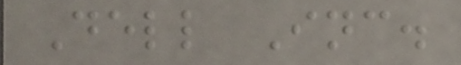Dell Inc.
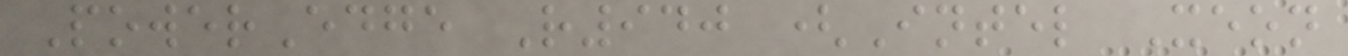PowerEdge R940 (Intel Xeon
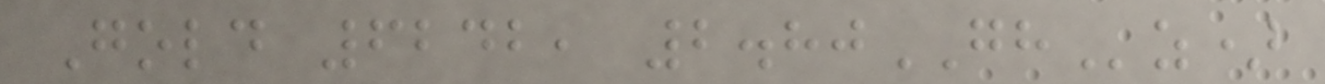Gold 6242, 2.80GHz)
